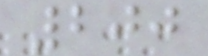200
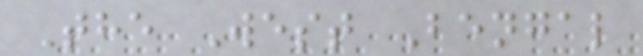The West Bengal
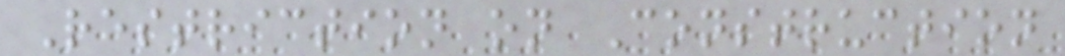Restriction on Construction
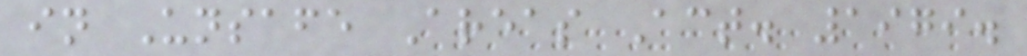in Unsafe Areas Act. 1979.
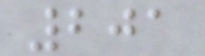201
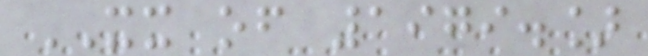XX of 1979.]
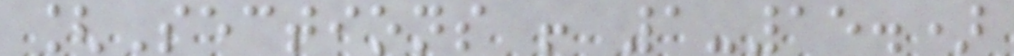[Sections ! 1-15.)
